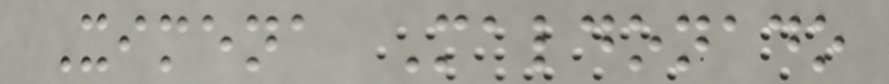Ximena Maldonado
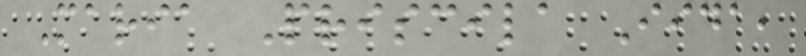Maria Priscila Iida,
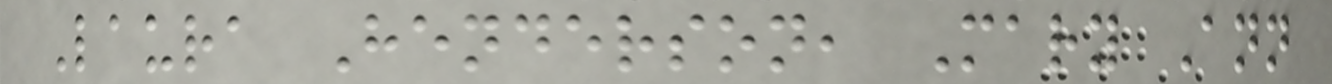Laura Henderson, Mary Ann
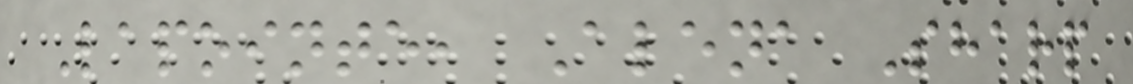Lapointe, Alena Sharp
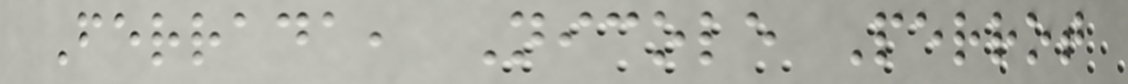Ferrada, Nicole Perrot
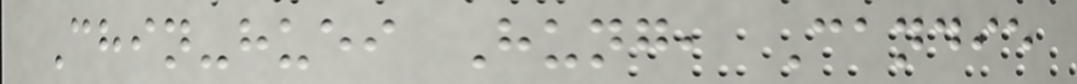Chin-huei Hung, Candie
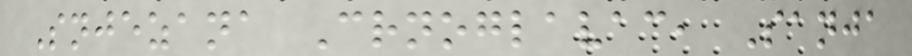Snjezana Crnoglavac, Sanja
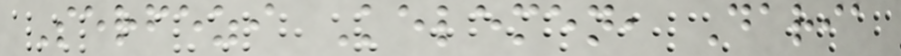Serfezi Kelemen, Daria
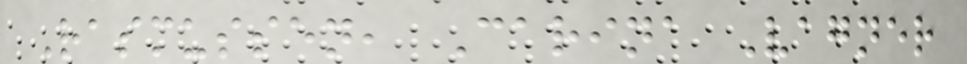Rasmussen, Carina Vagner
